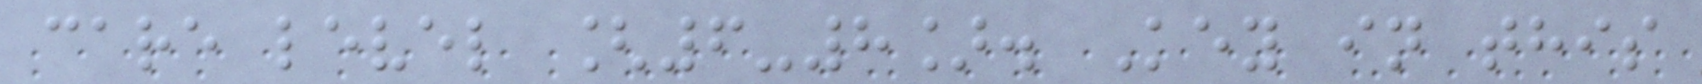care level [6-8]. Key in this
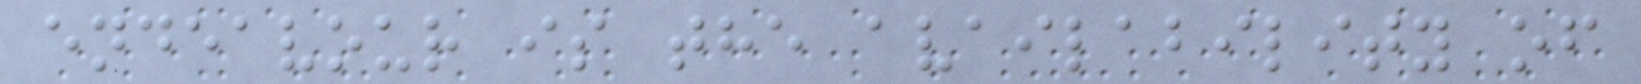endeavour is the availability of
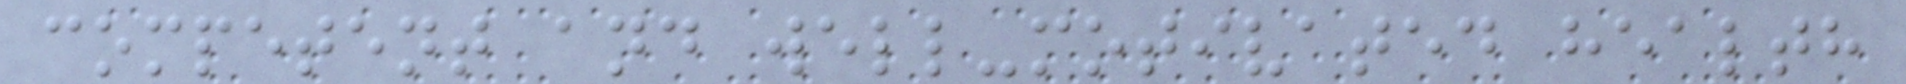competent and well-motivated health
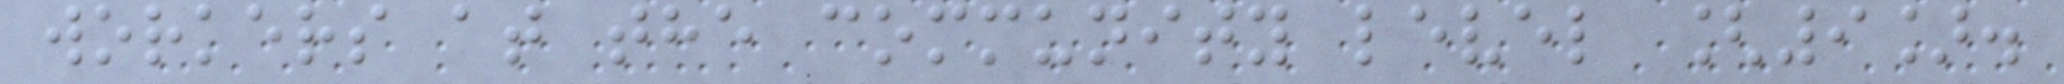workers at the community level [9].
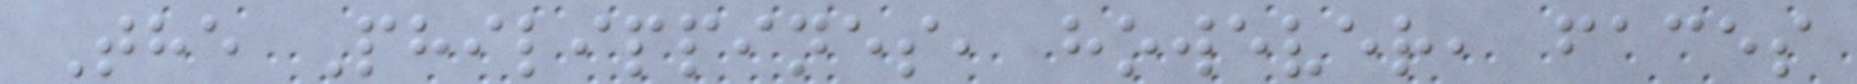The Philippines, however, faces
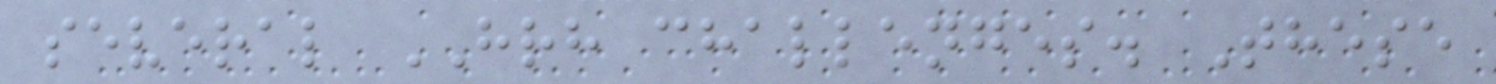several HRH challenges. These
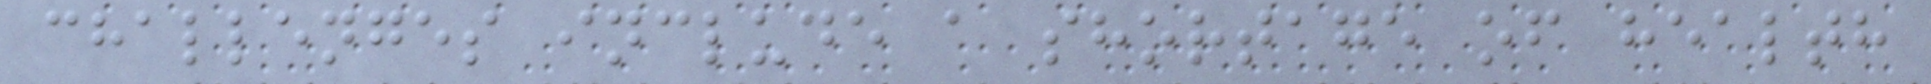challenges include a shortage of health
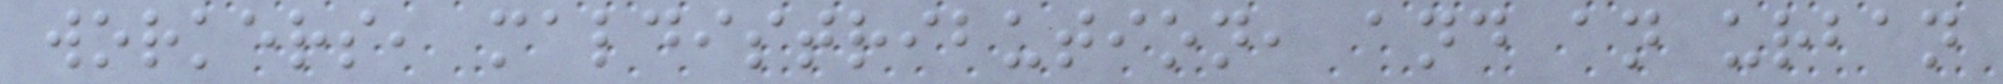workers, maldistribution, and an urban
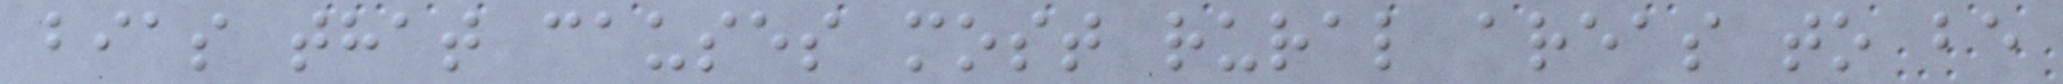bias that causes most rural areas to be
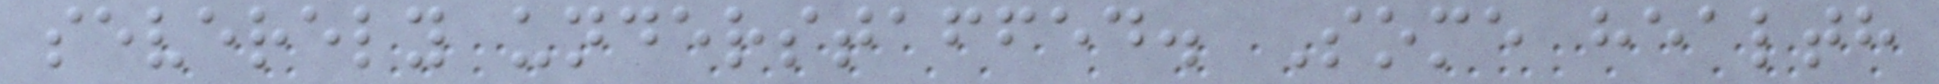severely understaffed. Some health
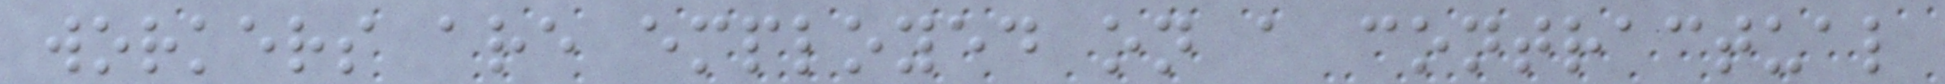workers are employed on a contractual
